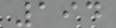194
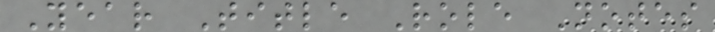Year Title Role Notes
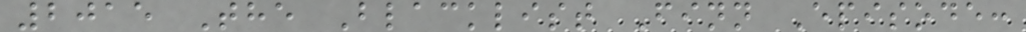2015 The Blacklist Finn Episode:
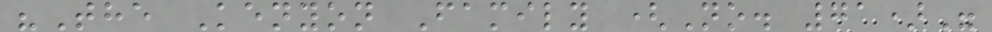"The Kenyon Family (No. 71)"
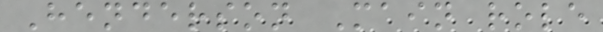Henderson Main role
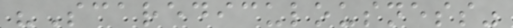"Scarediculousness"
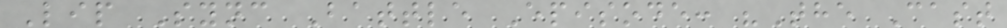Lip Sync Battle Episode: "The Cast
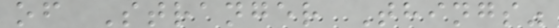of Stranger Things"
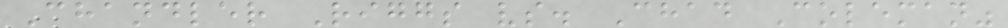Chandler Riggs vs. Chad Coleman"
